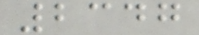2347
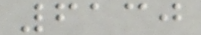6130
